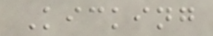Kicking
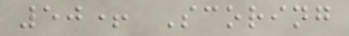50+ Scoring
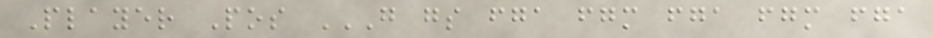Player Pos G GS FGA FGM FGA FGM FGA
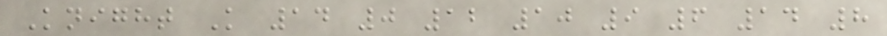Knight K 14 0 12 10 9 6 14 8
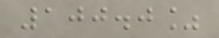100.0%
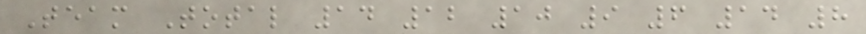Team Total 14 12 10 9 6 14 8
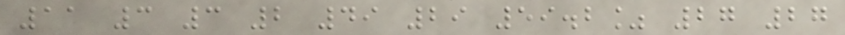11 3 3 2 49 29 59.2% 27 27
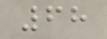68
